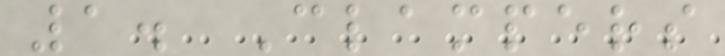1. Clampers
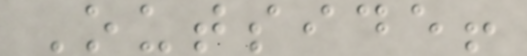Outside!
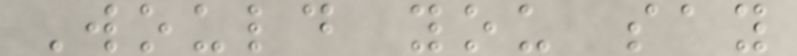Would you say
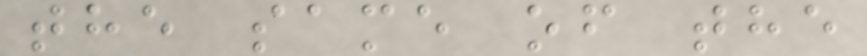the same of the
